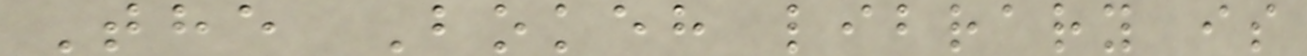The Bokeh library is
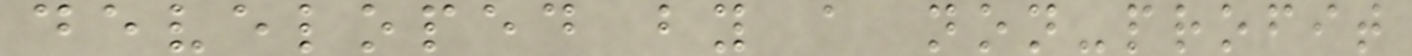developed by a non-profit
